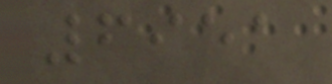6951
